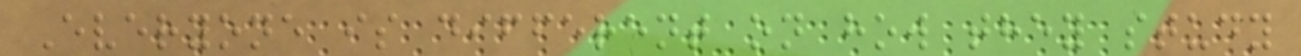Everyone is different on how they study
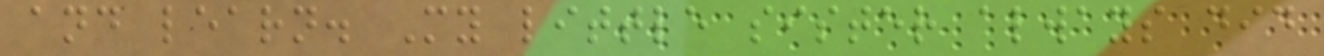and learn. My little sister always did
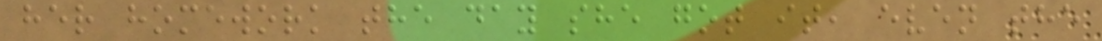her homework the day she got it, even the
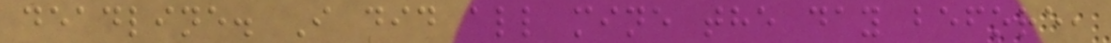deadline. I did all mine the day before,
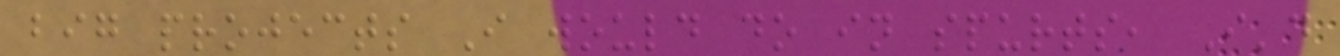big projects I would do in spurts, I'd
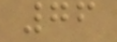76
